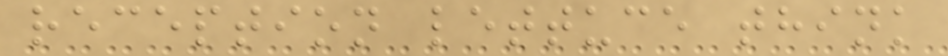reception lettuce think
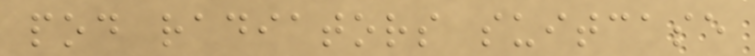pod radiators suitcase
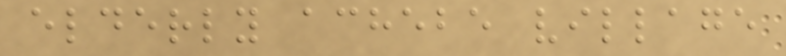elderly achebe village
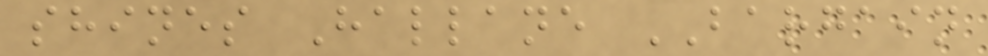shines Hallane BARGAIN
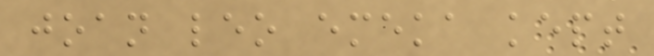joan leo emeka kept
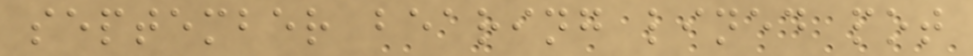september bearing lined pot
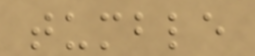tumble
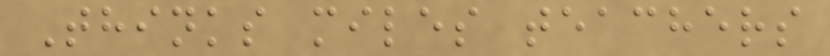Thinks miles teachers
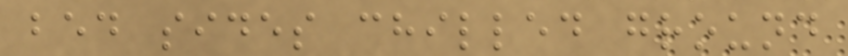bed sides chilled ground
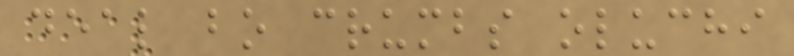deal bo crumbs oluchi
